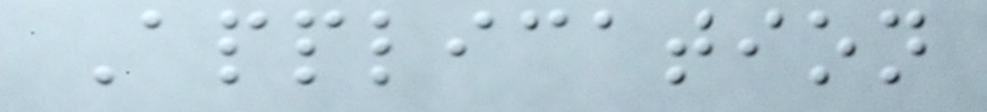Application
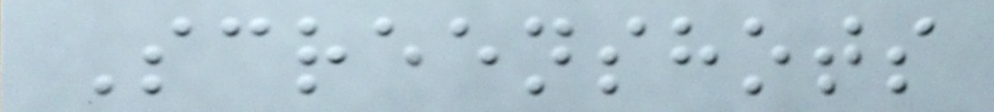Screenshots
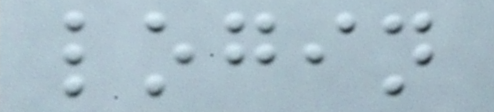login
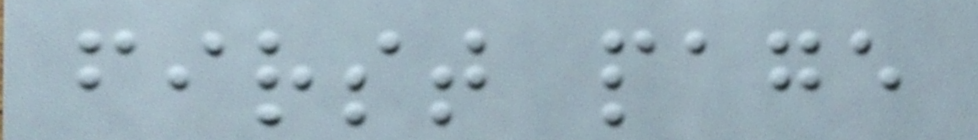first page
